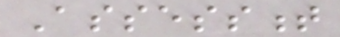Assessment
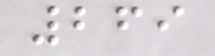269
